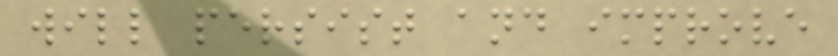will persist and improve
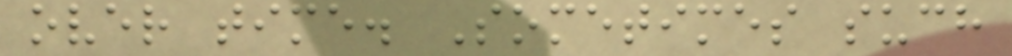over time. Sometimes such
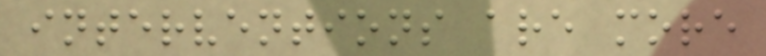interventions are more
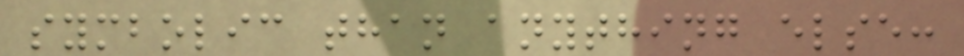symbolic than anything else:
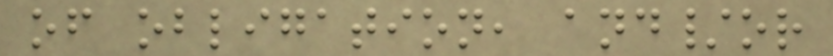of obligation, and/or
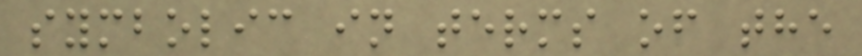symbolic in terms of the
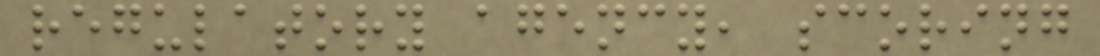regulatory agency, scoring
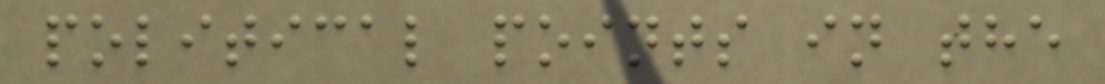political points in the
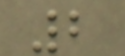2
